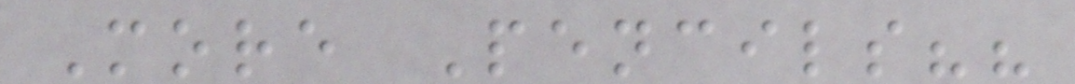More Pencils??
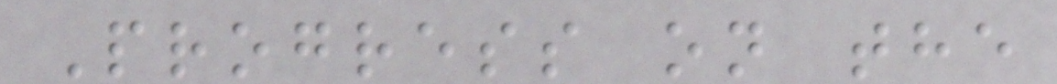Progress on the
